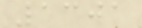1301
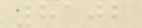8102
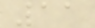11
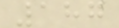187
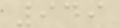949
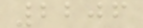2206
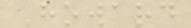Howard
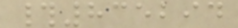#835294
